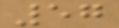57
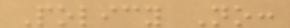Policy No:
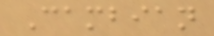Cambian
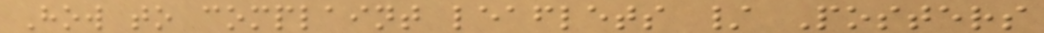How to complaint leaflets / Posters
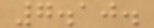7.10.
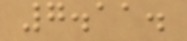7.11.
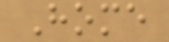Home
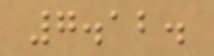7.12.
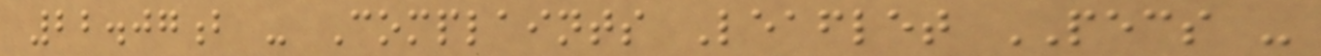22.07b - Complaints Leaflet PECS -
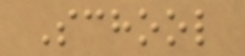School
